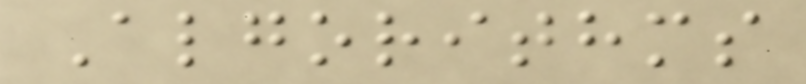Algorithms
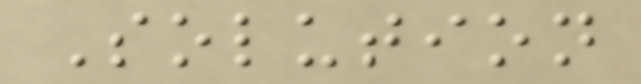Solution
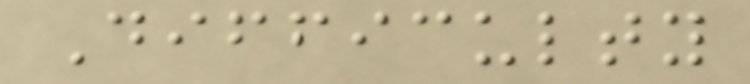Difficulty
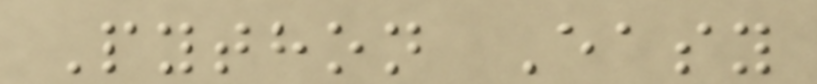Python Easy
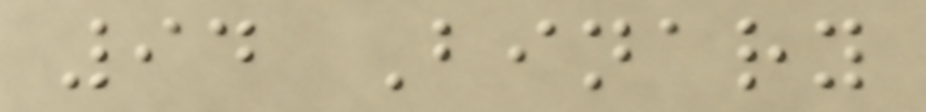94 Binary
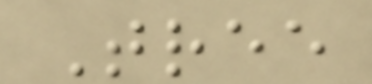Tree
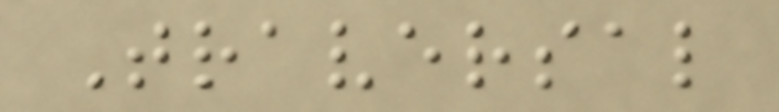Traversal
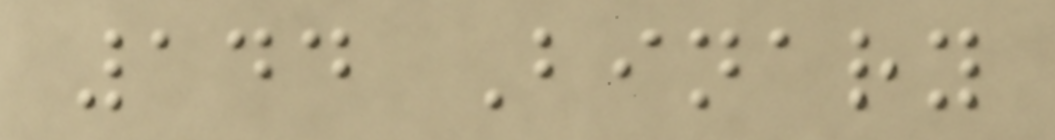144 Binary
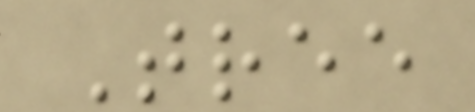Tree
